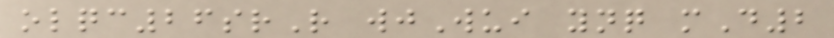olqc26srR wjWui ynq mD2
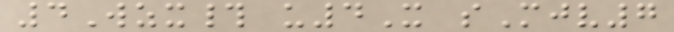4Wzx# u4X sMjv7
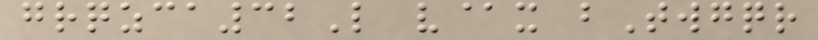grqzca32L v@x bTwgqr
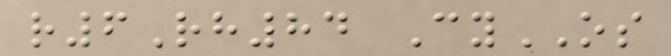r6Rh84 CyOS
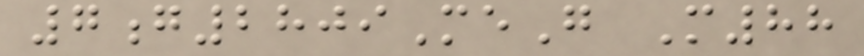7g2809MeG M88
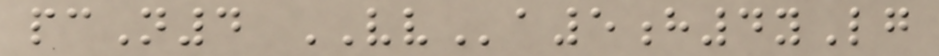pcN4 VVa5h4yLg
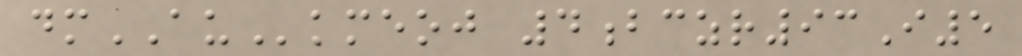dmAUkmeoj 4bczr93I5
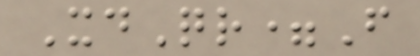XdQr=F
